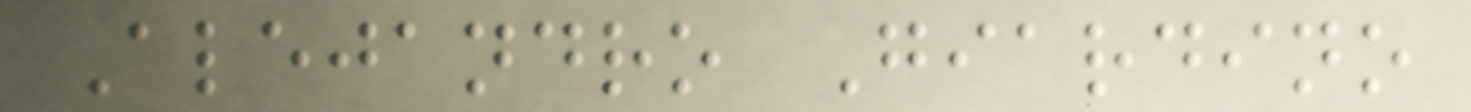Alejandro Giardino
